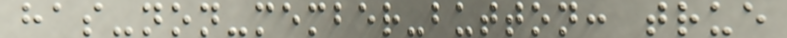has-non-member-button: true
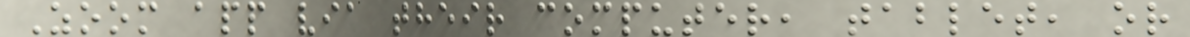Zoom app via their computer, tablet, or
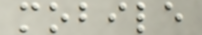mobile
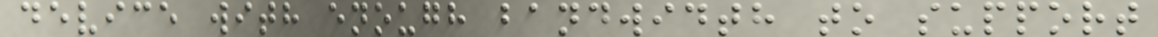device with enough bandwidth to support
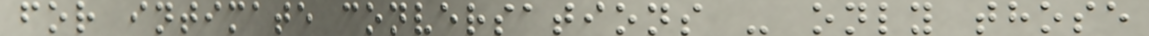for intimate conversations - only those
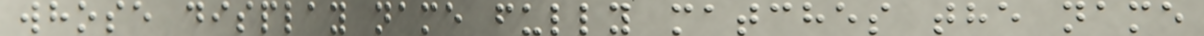whose display name fully matches the name
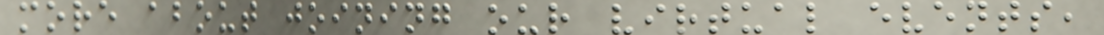more about joining our virtual events,
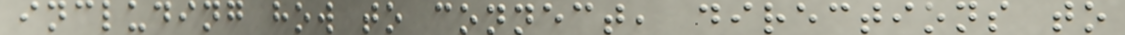including how to connect, directions to
